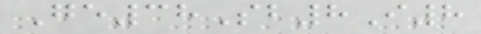Ge38Sb8I8
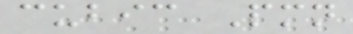cubic Pmn
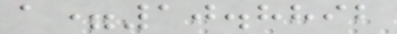a=10.8892
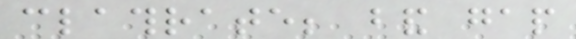clathrate; band gap
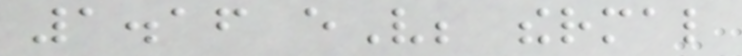1.16 eV; thermal
